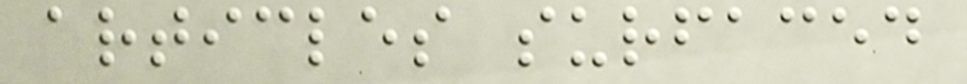articles surfaced
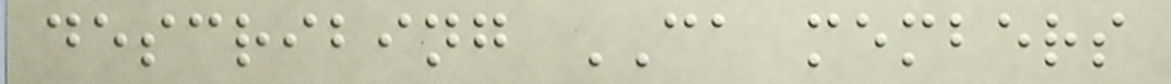describing CA members
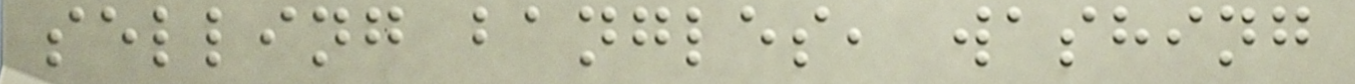selling bangles, washing
